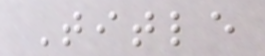Title
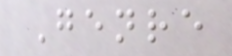Genre
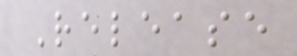Release
